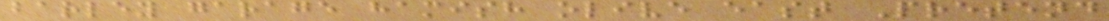barley garage hamish olive east Pretend
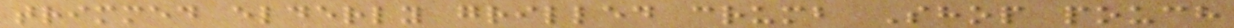trimmed elderly grilled crumb Shop pouch
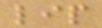lip
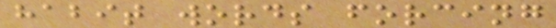habit words forcing
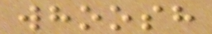whoosh
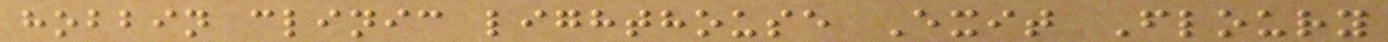hobbin clinic lighthouse Exit Floury
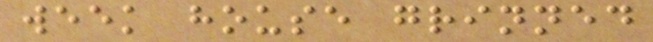week house grinned
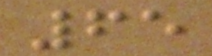65
